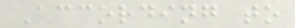According to
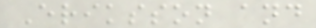Eriksson and
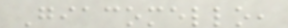Giacomello,
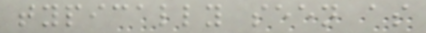typically seen as
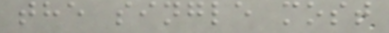the single most
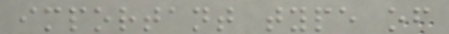important type of
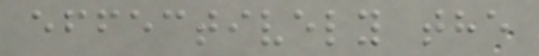effectively the
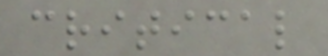critical
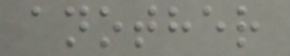another
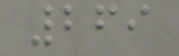269
